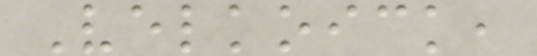Velkoick,
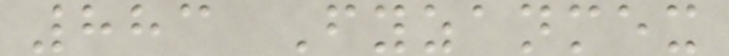883 Fyzanmex
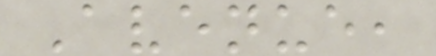Avenue,
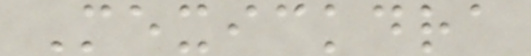Mexickdra
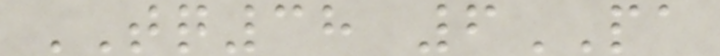TQ38 6PA
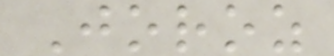Joroz
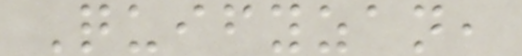Quifyzan,
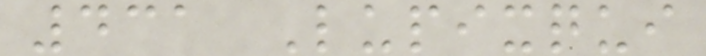431 Lupixqui
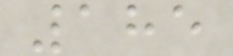185
